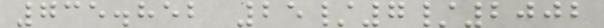735.852 25/7/2002
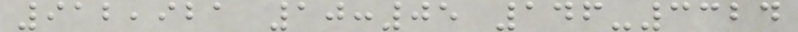912,921 10:05 146-3324
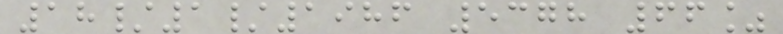18/1/1986 5378 66%
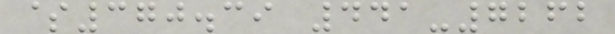$370.39 441-7262
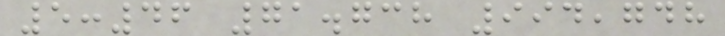5:46 71.738 994,748
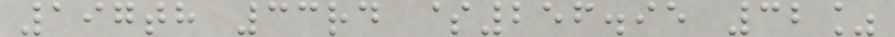197th 33rd $256.95 32%
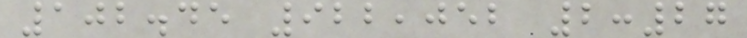102.45 922,052 2:27
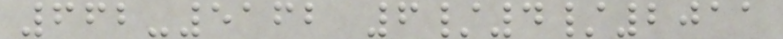662-5162 6/4/2011
